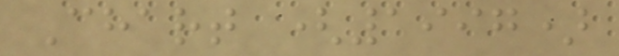Chart (1997)
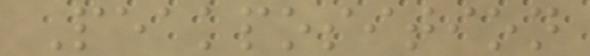Peakposition
